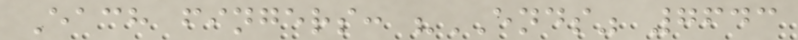Each fingers: "ENDS" 7643
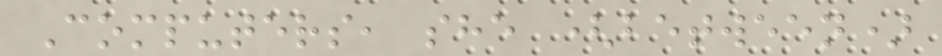Computers, she (between)
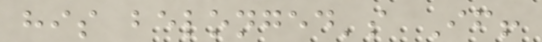his belonged's If!
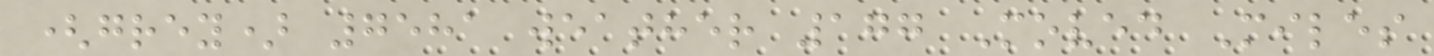(grey) 7581 weather 177 Moved Miles
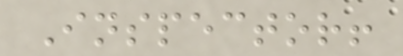Inspector!
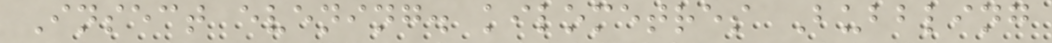Insect evening. kilometres Bubbling
